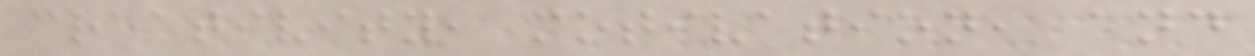creativity, motivation, and
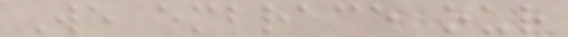We embrace our
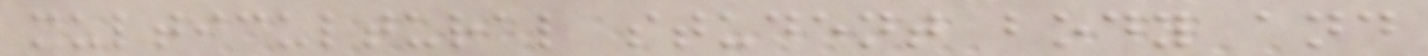multicultural student body and
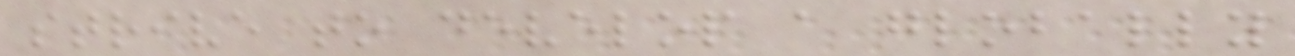strive to develop a globally
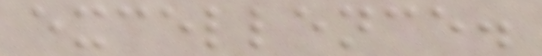excellence.
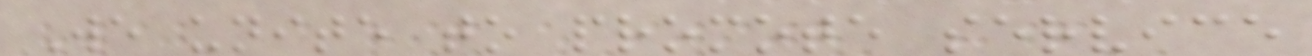We unite to promote service
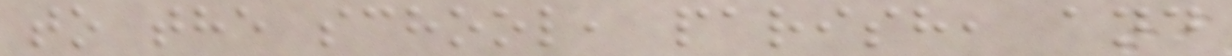to the school, parish, and
